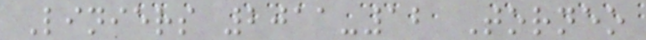Liniers 2011-12 Torneo
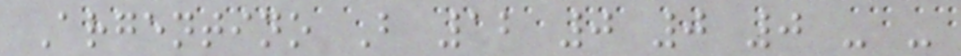Argentino B 12 0 0 0 - -
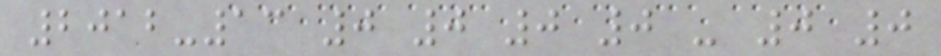2012-13 0 0 0 0 - 0 0
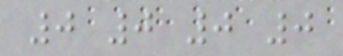0 0 0 0
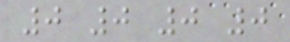0 0 0 0
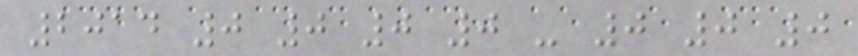2014 0 0 0 0 - 0 0 0
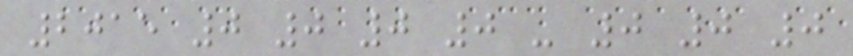2015 0 0 0 0 - 0 0 0
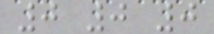0 0 0
